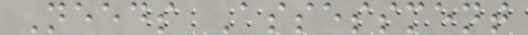Needs Assessment
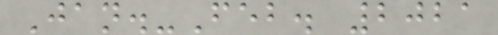Jan.-Feb. 2021
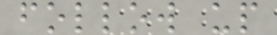follow up
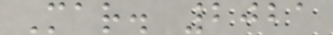Mar. 2021
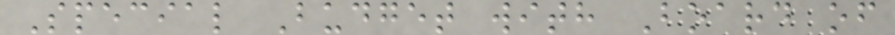Special Budget with Board of
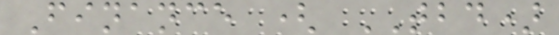Finance ( TBD)
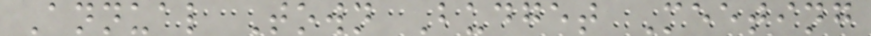Annual Town Budget Meeting
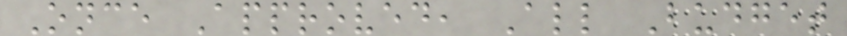Once Approved, All Budget
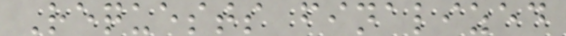Requests finalized
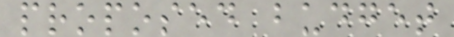proposed budget
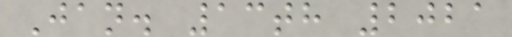Jan. 13th 2021
